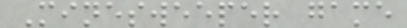Minesweeper game
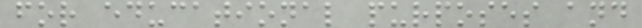for educational purposes and
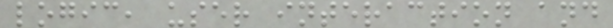logic, user interaction and
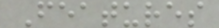Features
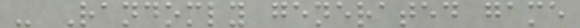- Randomly generated game
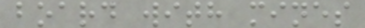board with mines
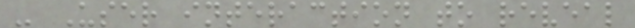- User interaction to reveal
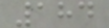184
